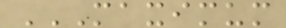MAXIMUM
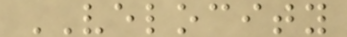VELOCITY
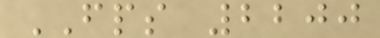FPS 2200
